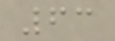63
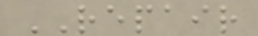REPAIR
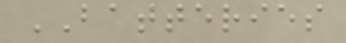BATTERIES
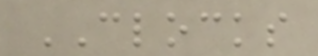CLOCKS
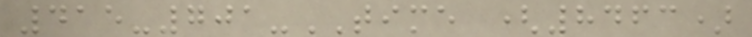415-701-TIME (8463)
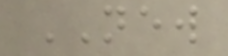NEW
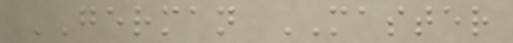GERMAN MASTER
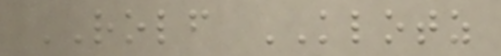ROLF KLOTZ
